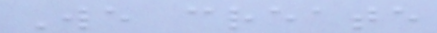We create
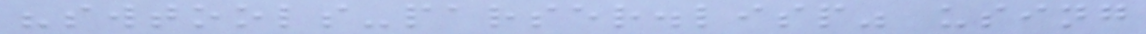"swtools-parser.lisp" using
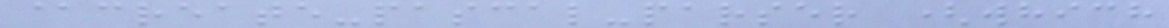@create-pascal-parser (which
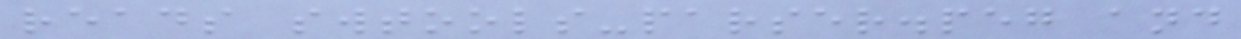reads swtools-parser.peg and
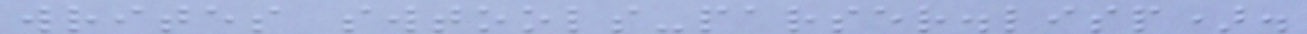writes swtools-parser.lisp).
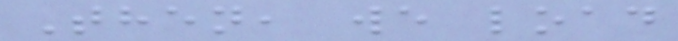Then, we load
